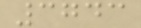3743
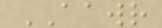AAWR
